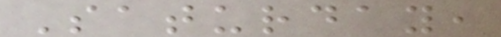Saturday,
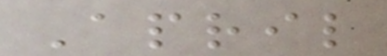April
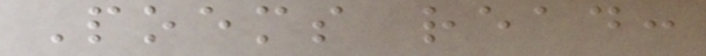Poems read:
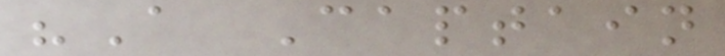"A Captain
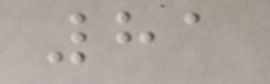81
